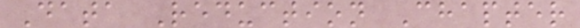Data Reduction Chapter
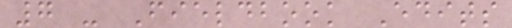7 - Fieldbook Edits
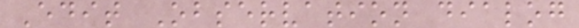Edit Observation dialog
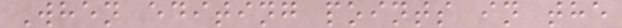When editing points in the
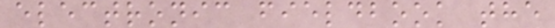electronic fieldbook the
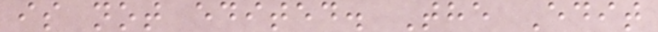is not edited. The Edit
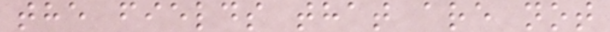the fields that are not
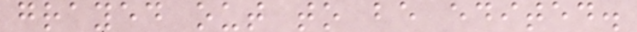grayed out to be edited.
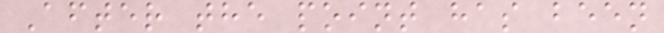After the point has been
